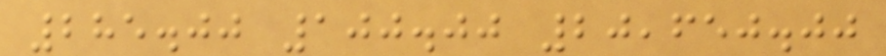285.00 100.00 20,650.00
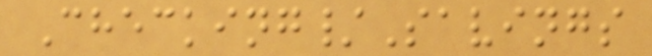Checking/Savings
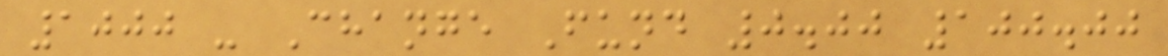1000 - Change Fund 0.00 100.00
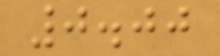0.00
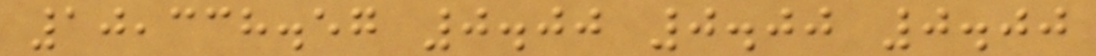10,338.57 0.00 0.00 0.00
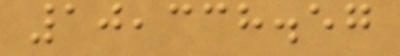10,338.57
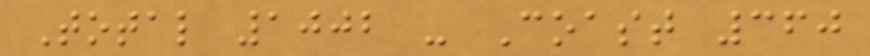Total 1002 - Coast 360
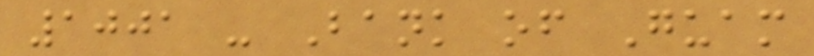1001 - Bank of Guam
